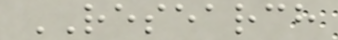RESEARCH
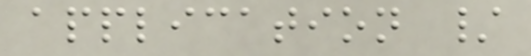application /
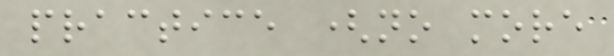practice (no more
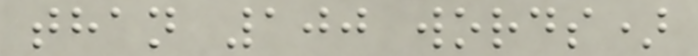than 100 words)
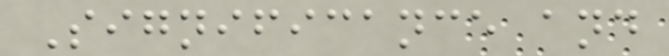Significance and
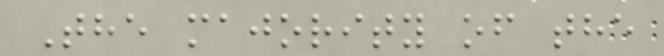The majority of the
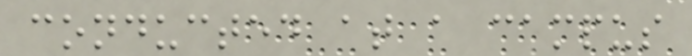conducted at a campus
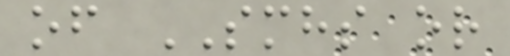of SMHS or
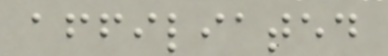affiliated
